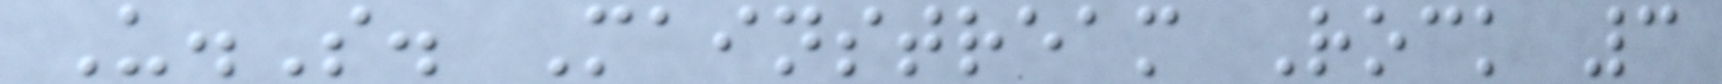U.S. Mainstream Rock 3
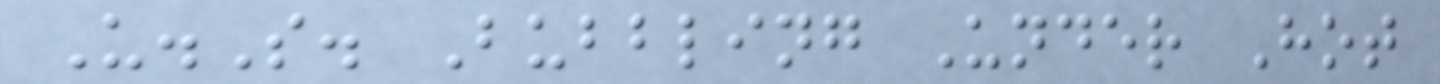U.S. Bubbling Under Hot
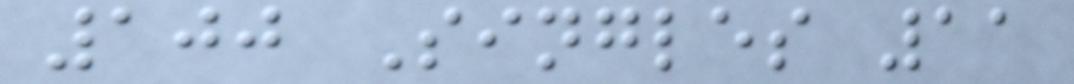100 Singles 11
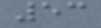53
